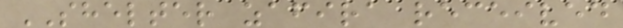SHELTER zafira received
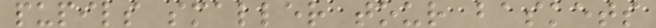pupils smaller tour baskets
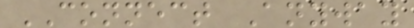CONNECT Anyway
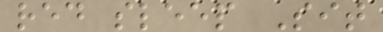red sleep Sit
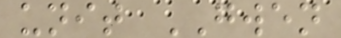unit GWEN
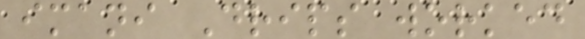imani Drips worked
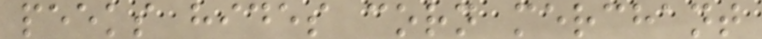peeks hides corn merchant
